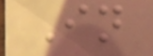In
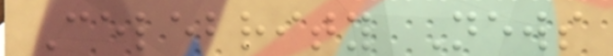Celebrity News
